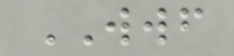WWF
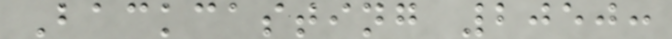Backcasting 2050:
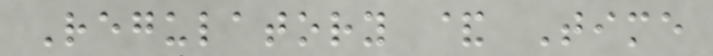Regulatory & Time
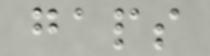gaps
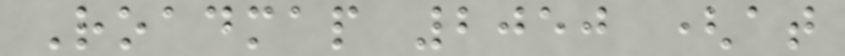Roadmap 2050 (at
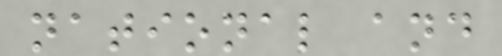national and
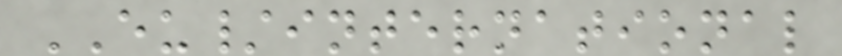EU/international
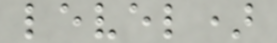level)
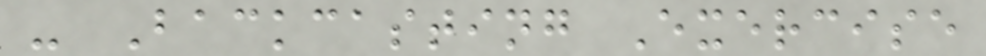- Backcasting Exercise
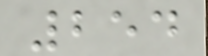254
